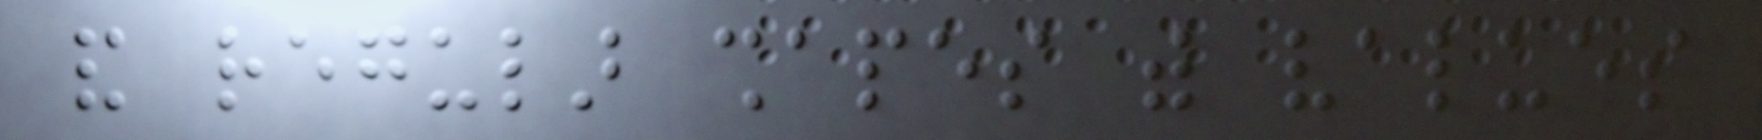and regular shapes with values
